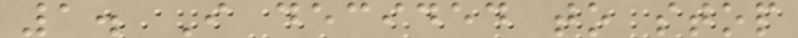1. I decided to stop
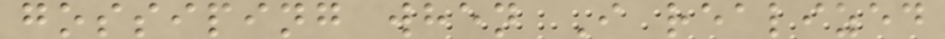gossiping when I realized
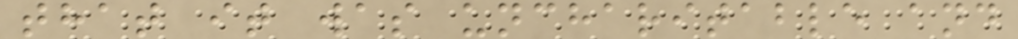that it was uncharitable and
